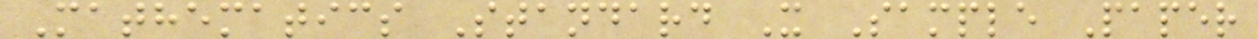Mathematics Standard X Sample Paper
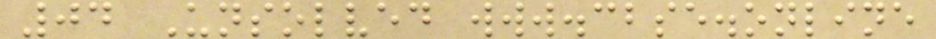04 Unsolved www.cbse.online
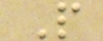P
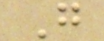G
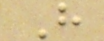H
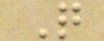Q
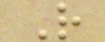R
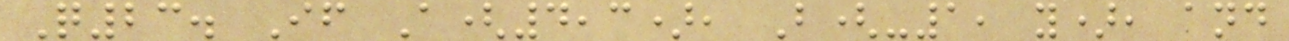Q23. If A(4,3), B(-1, y), and
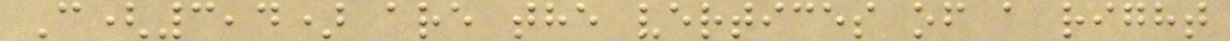C(3,4) are the vertices of a right
